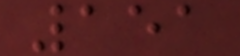151
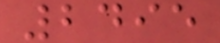2495
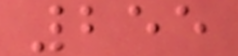255
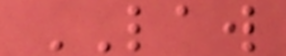LAW
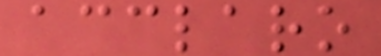acclaro
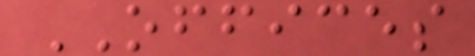OFFICES
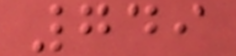749
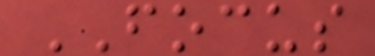FOCUS
